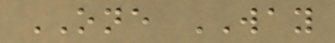ONE WAY
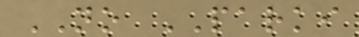NO PARKI
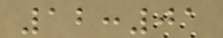12:01
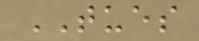TUES
